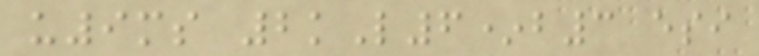u9ms 2kL6*b3 esi
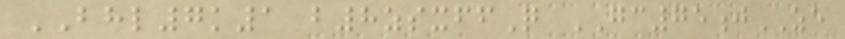BHL7k1 b8zsxffQ GC75jZE
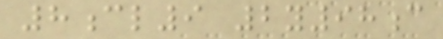8cl9 2y98c
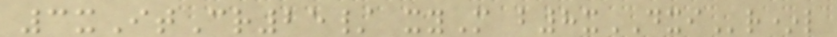3xItCr25/ xyM b8xDXIr*l
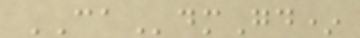CAdmGd*
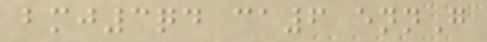bmj3qd ca6 ennG
